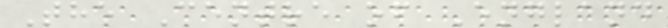The Centre of England
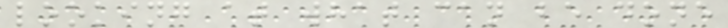looking at what can be done
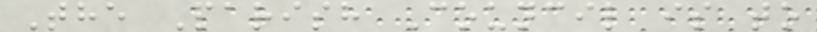The Parish Council is to
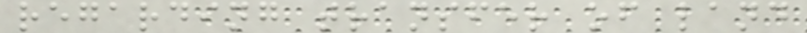regarding transfer of land
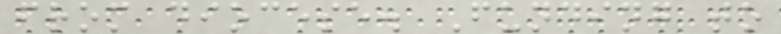from diocese. Funding to
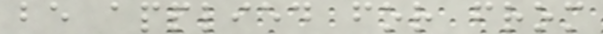be applied for from
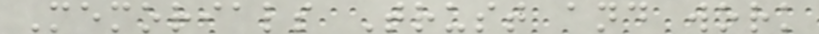Memorials Trust and work
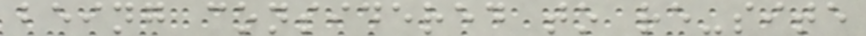being considered to re-site
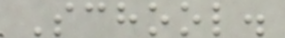School.
